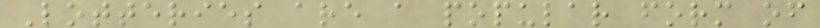Lotteries are a popular form of
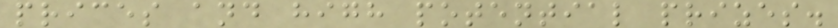prices and high potential prizes.
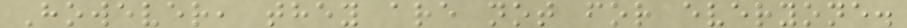However, they are not for everyone.
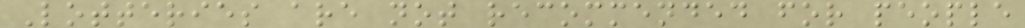Lotteries are not recommended for people
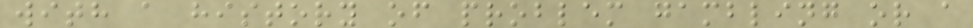with a history of problem gambling or a
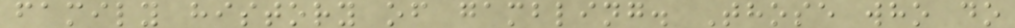family history of gambling. Those who do
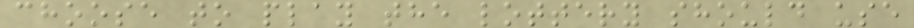choose to play the lottery should use
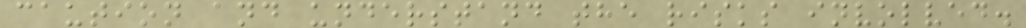caution and understand the risks involved.
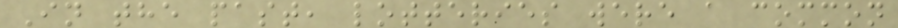In the past, lotteries were a common
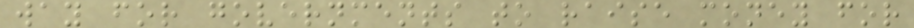way for governments to raise money for
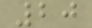20
